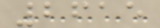2615
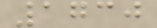1730
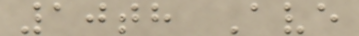10th Ave
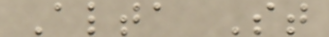Alta St
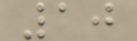10
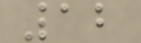12
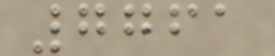7761
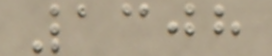1308
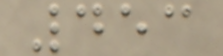453
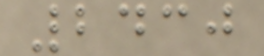2430
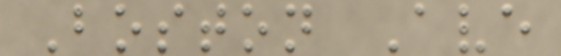Boston Ave
